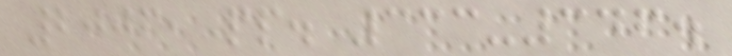2006, pp. 333-346.
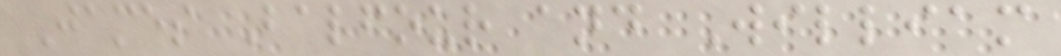James Balfour and William
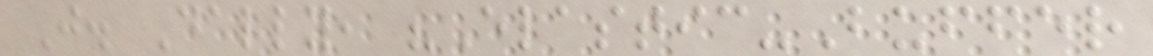J. Dally, "Elastic-Buffer
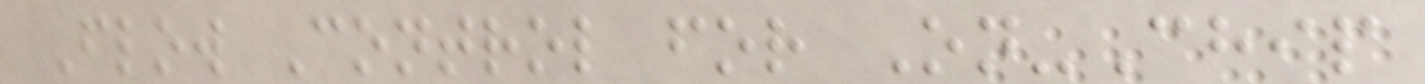Flow Control for On-Chip
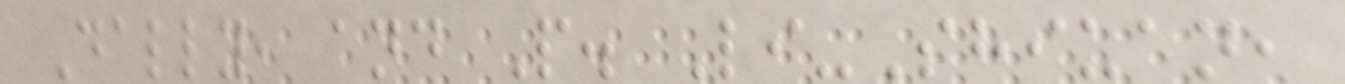Dally, and P. Li-Shiuan,
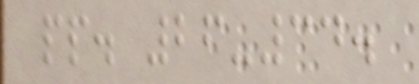pp. 26-34.
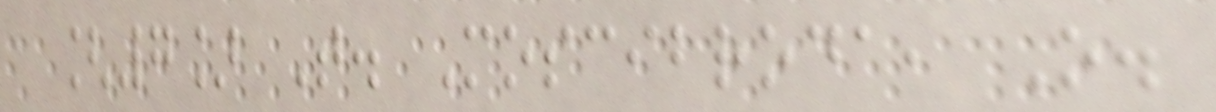[7] T. Moscibroda, O.
